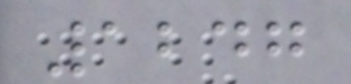1247
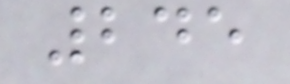245
